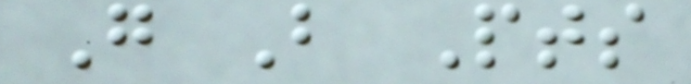G B Pts
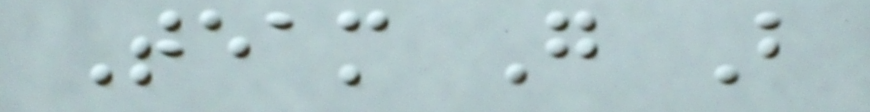Team G B
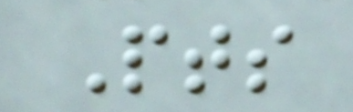Pts
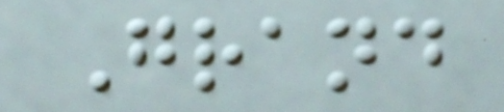Grand
